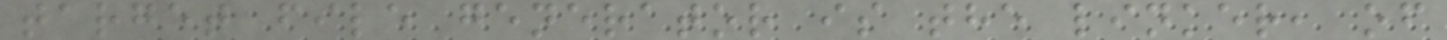target file generator is the linker, of
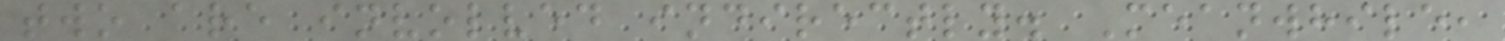two are involved indirectly. Meanwhile,
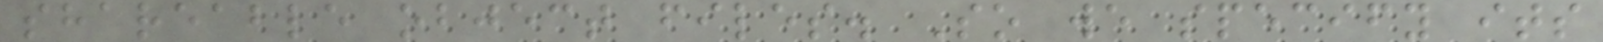shareable object files. So we specify its
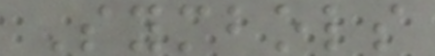Symbols
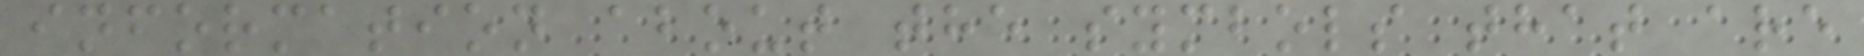information about the symbols that are
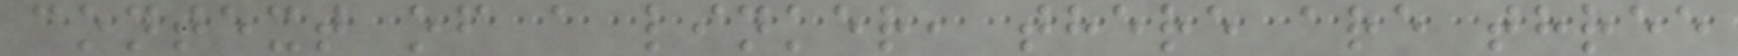context of a linker, there are three
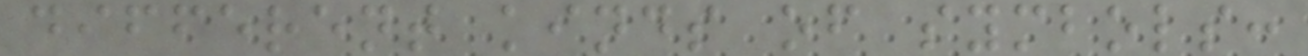different kinds of symbols:
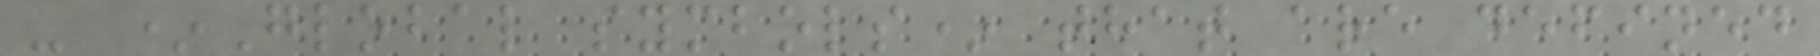- *Global symbols* that are defined
